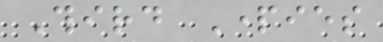Third Parties
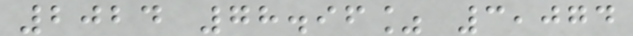2024 78.96% 3,074
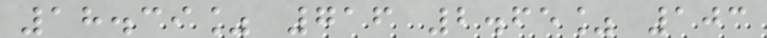18.39% 716 2.65% 103
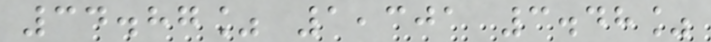34.87% 1,301 3.48%
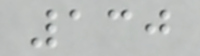130
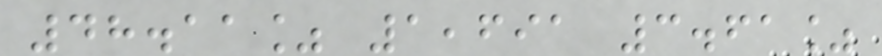48.11% 1,691 3.61%
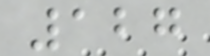127
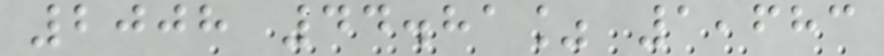2008 44.81% 1,683
